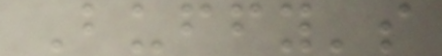Buffy's
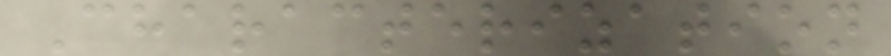Characterization
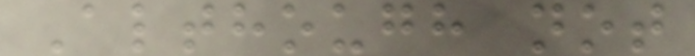Although not
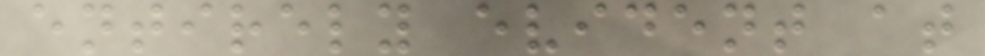entirely evident at
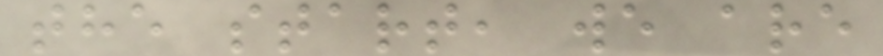the start, we are
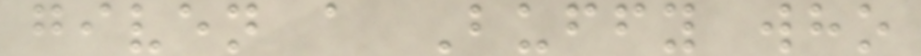given a Buffy who
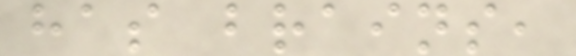has brains,
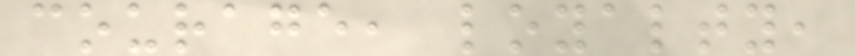courage, loyalty,
